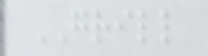GRILL
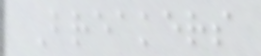Breakers
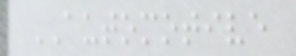AUTOMOTIVE
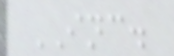INC.
